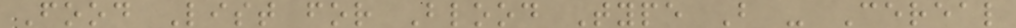Food List for Blood Type B - Cereal
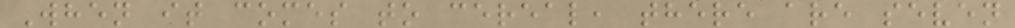When it comes to cereal, there are seven
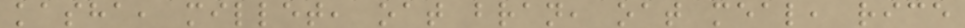kasha, millet, oat bran, oat meal, rice
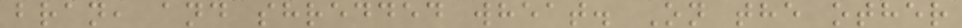bran, and shredded wheat. On the other
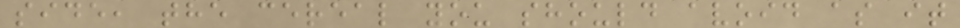side, the cereal you should avoid as it
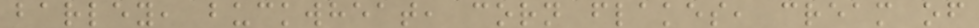barley, buckwheat, corn flakes, cream of
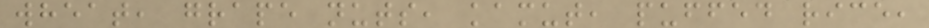wheat, grape nuts, kamut, puffed rice,
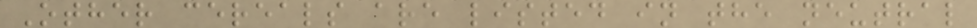Other cereals are listed in the neutral
